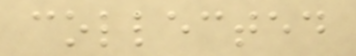collected
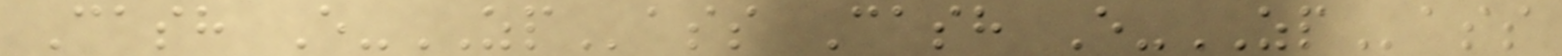Cash E-ZPass Cash E-ZPass
